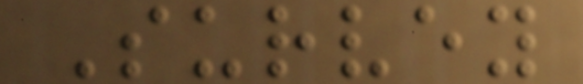Survey
